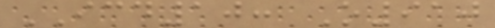ICD10: O910
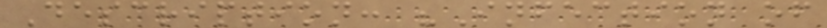Description: "Infection of
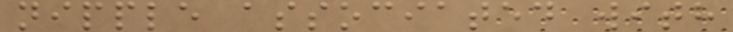nipple associated with
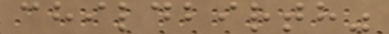childbirth"
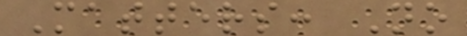Matters: No
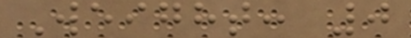Weight: 0
